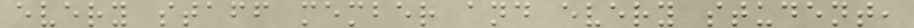every staff member and every student,
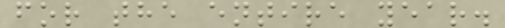for the entire year.
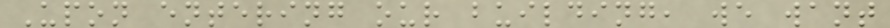Upon entering our building, we want
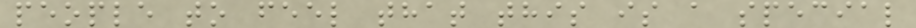people to feel that this is a special
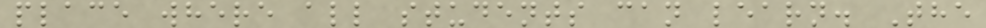place where all students can learn. The
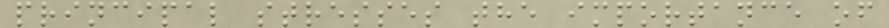principal stresses the importance of
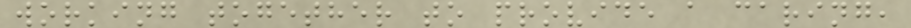working together to provide a caring,
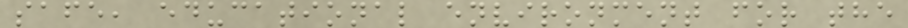safe, educational environment for the
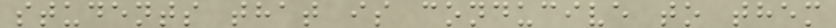students that is conducive to them
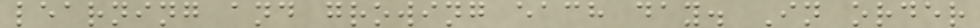learning and growing each day. In order
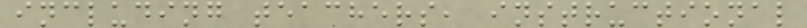including teachers, instructional
